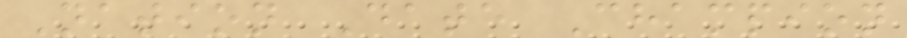Nation Date Champion
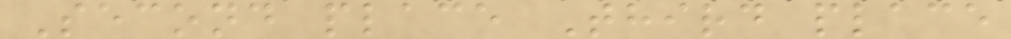Second place Third place
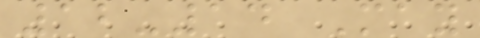12-14 May
